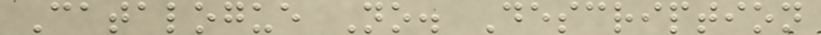Catalogue No. Description
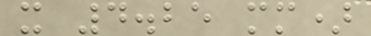x 4.25 mm)
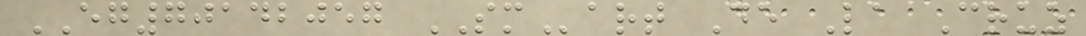EG70142057 SMart De La Cruz
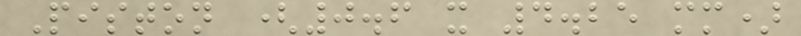Piston (0.6 x 4.25 mm)
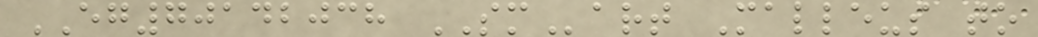EG70142038 SMart Malleus to
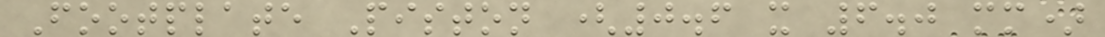Footplate Piston (0.6 x 6.0 mm)
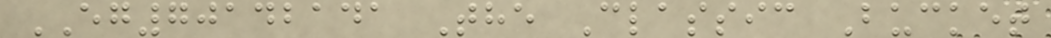EG70142141 The Classic Bucket
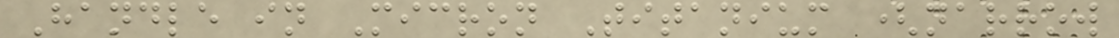Handle in Micron Titanium (narrow
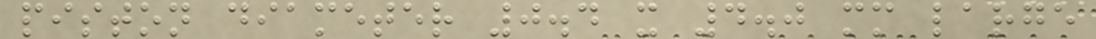piston diameter 0.4 x 4.0 mm large
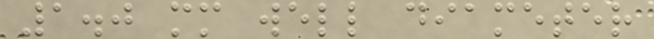1.0 mm well diameter
